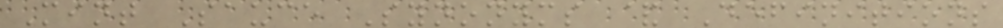Mint Sauce Synonyms & Definitions
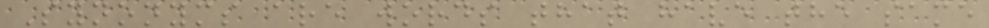Synonyms are words that have the same
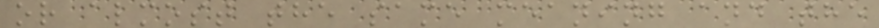or almost the same meaning and the
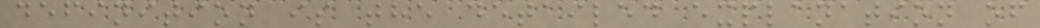definition is the detailed explanation of
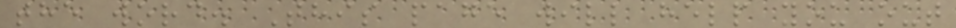the word. This page will help you out
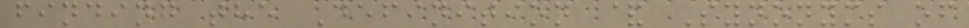finding the Definition & Synonyms of
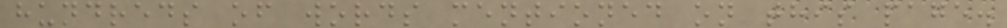hundreds of words mentioned on this page.
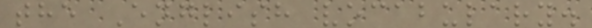the English vocabulary.
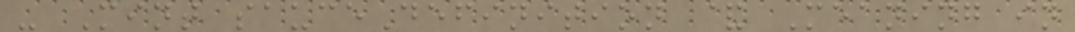- Mint sauceDefinition & Meaning in
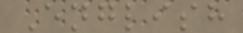English
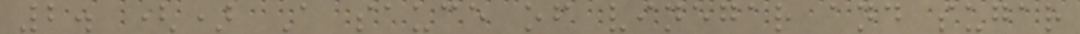2. () A sauce of vinegar and sugar
